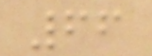66
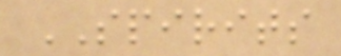SPIRITS
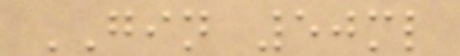GIN 50ml
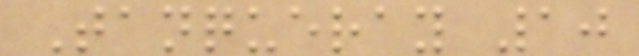Tanqueray 10
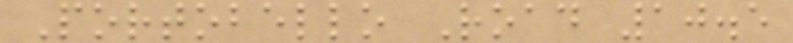Portobello Road 10.5
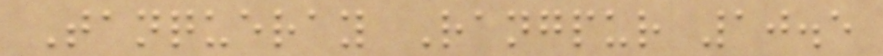Tanqueray Rangpur 10.5
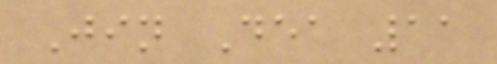Jin Dea 11
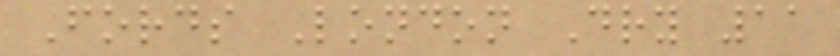Fords London Dry 11
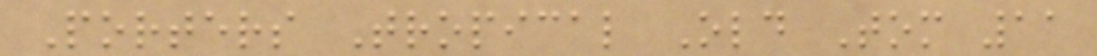Porters Tropical Old Tom 11
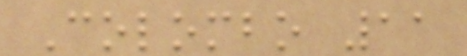Colombo 11
